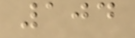104
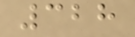328
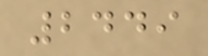2449
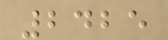2425
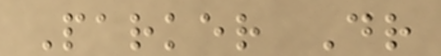Parker Dr
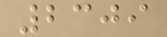2309
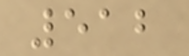512
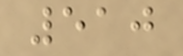510
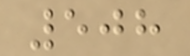508
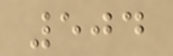504
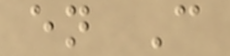en C
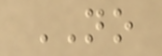NO
